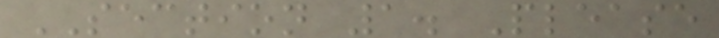SECTION 1. Please
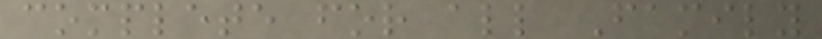complete for all Family
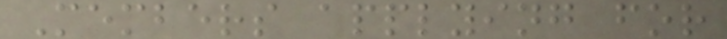Members applying for
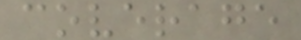coverage
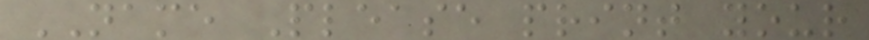NAME Please print your
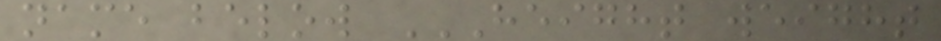name below HEIGHT WEIGHT
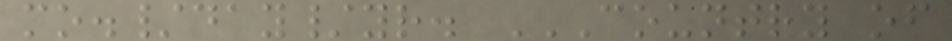mo./day/yr. COUNTRY OF
